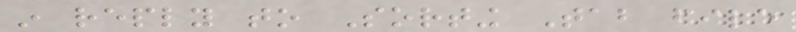in reply to Sorting Tab file
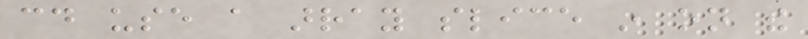could use a array slice in on the
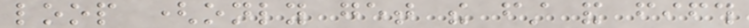loop (only get the first and fifth
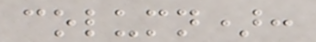column):
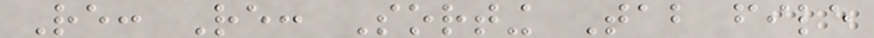Re: Re: Sorting Tab file
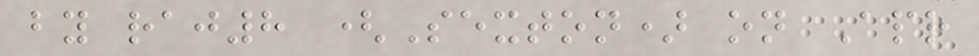by raj8 (Sexton) on Apr
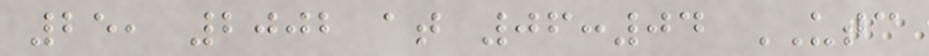25, 2002 at 06:04 UTC
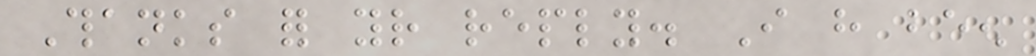Thanks for your reply. I have been
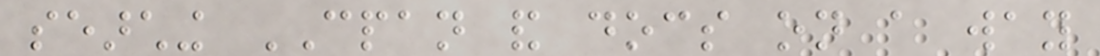searching CPAN and docs on a way
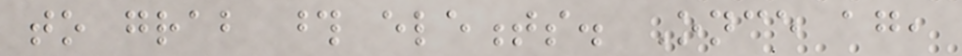to grab those elements. Once again,
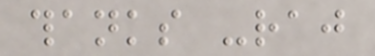thanks -raj
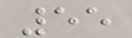55
